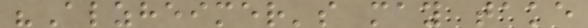"Alzheimer's may take
